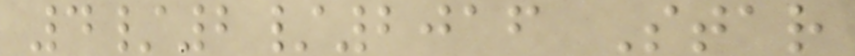4/2/2016 Star
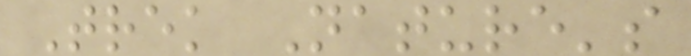Trek Nature's
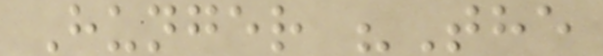Hunger "The
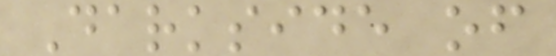Darkside of
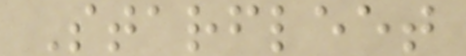Starfleet
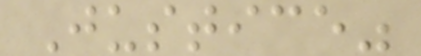Justice"
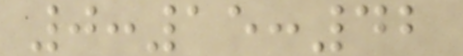0:15:42
